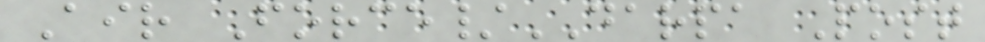Air Force/DARPA Post
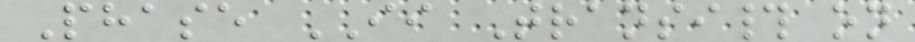Phase II Transi# on
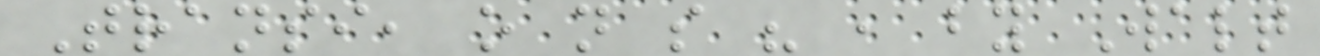Transi, o n s " , by Walt
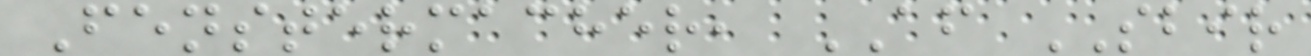Fenstermacher, AF SBIR
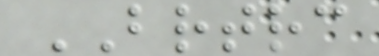BRTRC
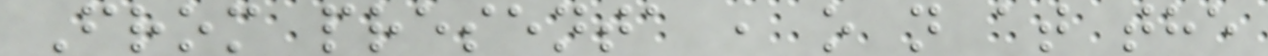From presenta , o n at the
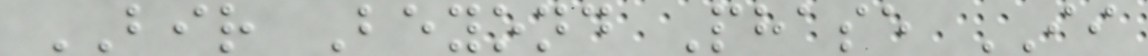BIR Beyond Phase II
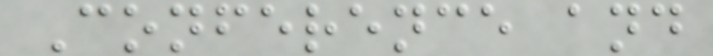Conference and
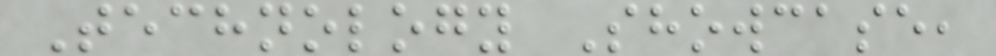Technology Showcase,
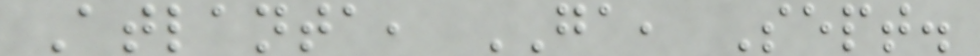Atlanta, GA, Sept.
